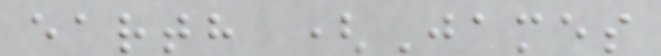earth (James
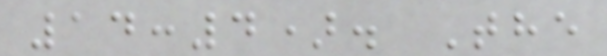14:4). The
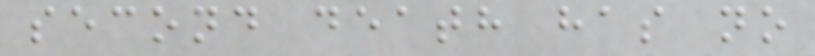second death has no
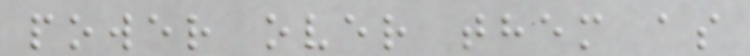power over them as
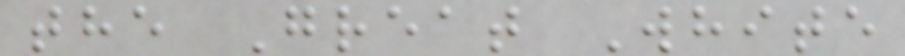the Great White
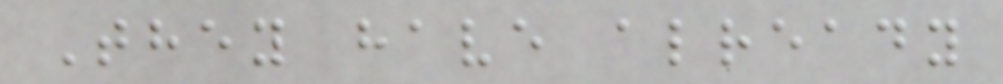They have already
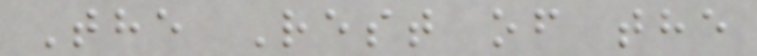The Rest of the
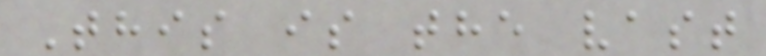This is the vast
